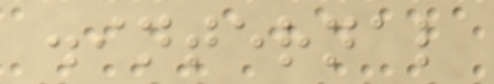.internal
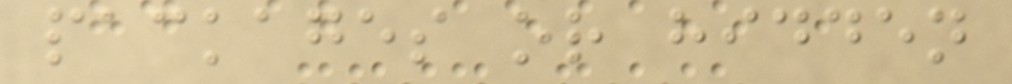packages or hidden
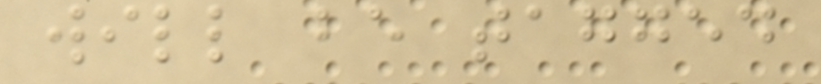will be tagged
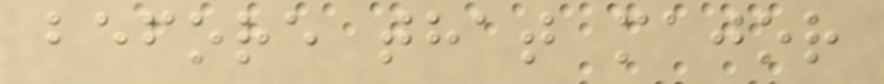before that major
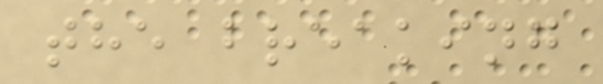the breaking
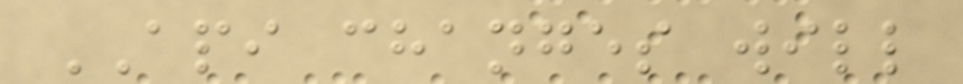API changes will
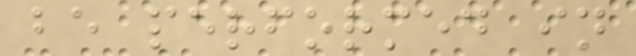be performed in
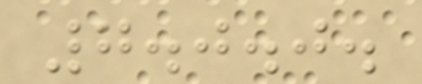7.0.0.
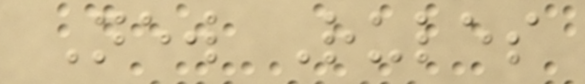New Rules
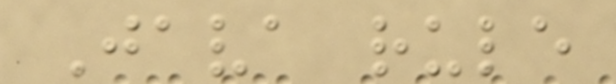Java rule
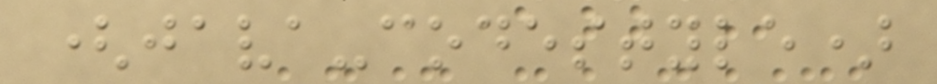(java-codestyle)
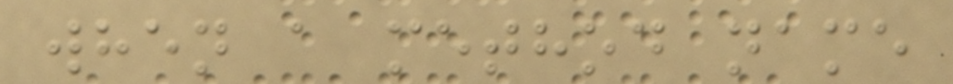when a method name
